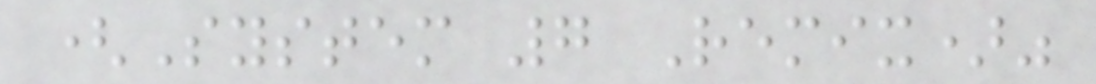(System 7 Remix)"
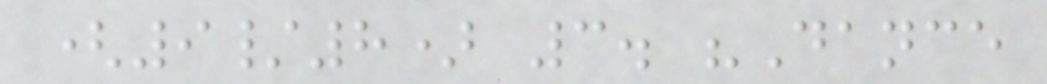(9/8) 3. "Dance
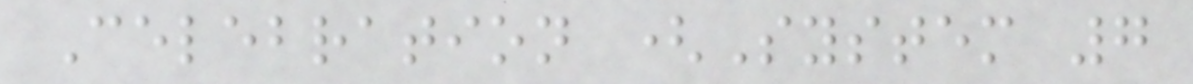Celebration (System 7
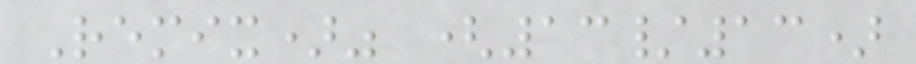Remix)" (13/13)
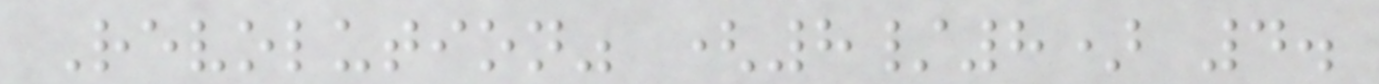Revolution" (8/8) 4.
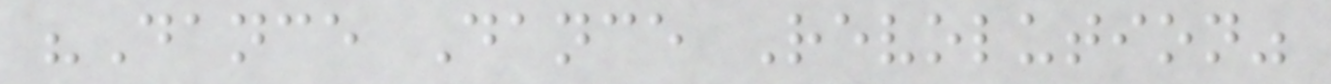"Dance Dance Revolution"
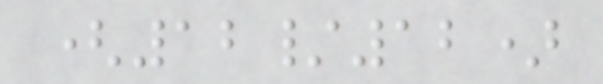(12/12)
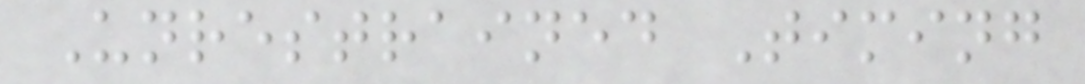Unrestrained Timing
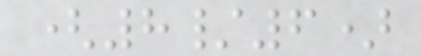(8/6)
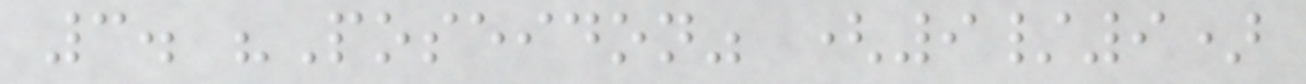3. "Poseidon" (9/9)
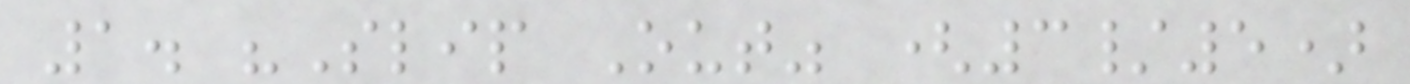1. "Slip Out" (3/5)
